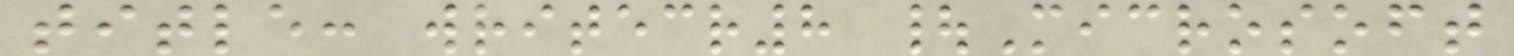title: writecr8 |Microsoft
